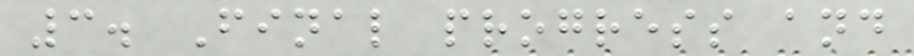3. Final progress and
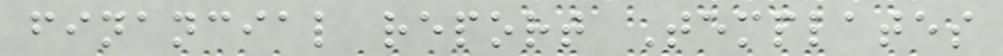financial report Templates
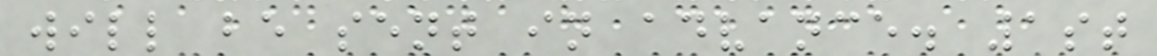will be sent in advance. 1st
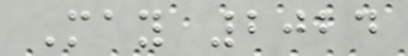May 2024
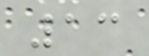13
